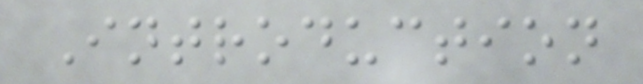Introduction
